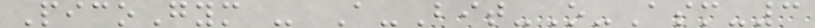PicoGym - A-Bit-O-Asm-3
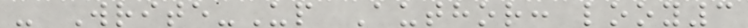- Write-Up Author: looy3
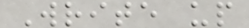Write up
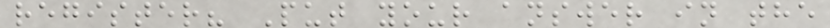register? Put your answer in the
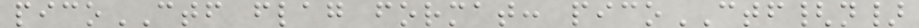picoCTF flag format: picoCTF{n}
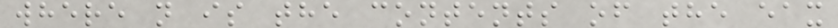where n is the contents of the eax
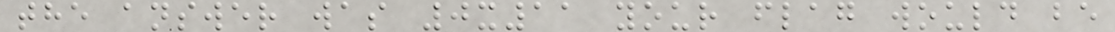the answer was 0x11 your flag would be
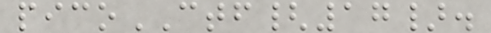picoCTF{17}.
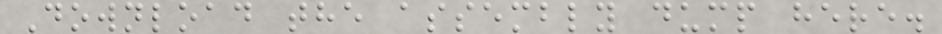Download the assembly dump here.
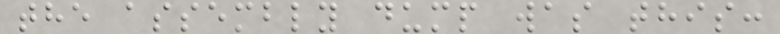the assembly dump was this:
